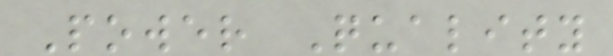Power Quality
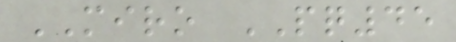MIRO PQ45
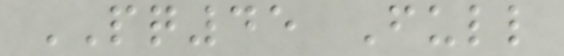PQ45 Full
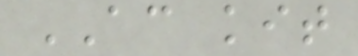AC kit
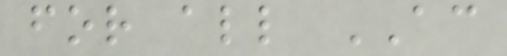for all AC
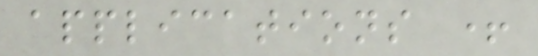applications +
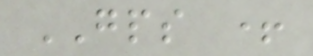GPS +
